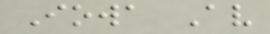Iowa Av
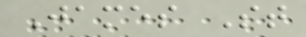James St
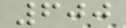600
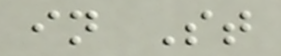in St
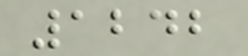1242
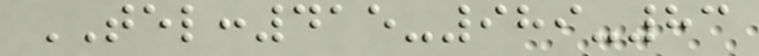TEL:415-989-83
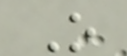O
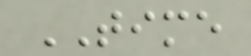TIME
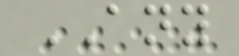ANY
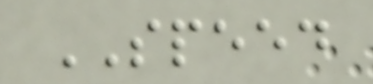SPEED
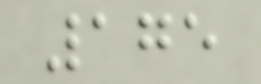175
